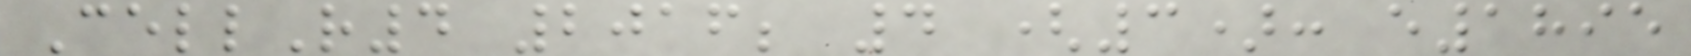CellR4 2016; 4 (3): e1895
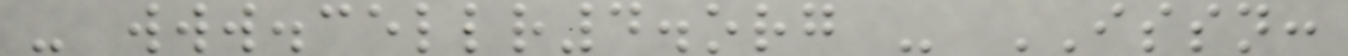- www.cellr4.org - ISSN:
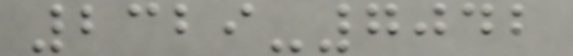2329-7042
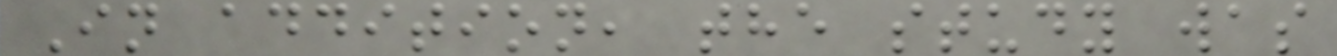In addition, the study was
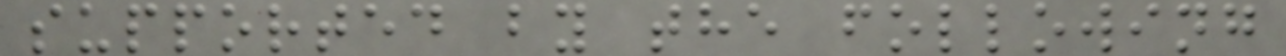supported by the following
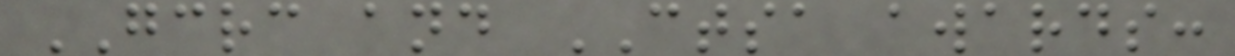GCRC and CTSA awards:
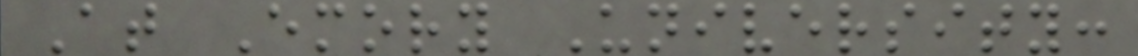At Emory University:
